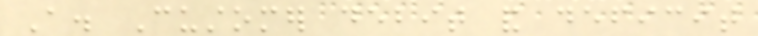A. Customer debit and deficit
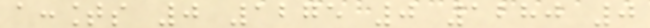accounts 0 1275 0 1280 0
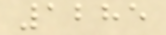1285
